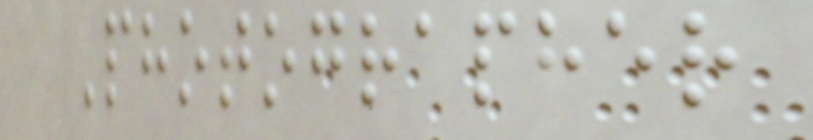Photographer
